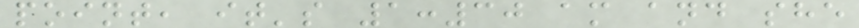point, it's 1:30 am and she
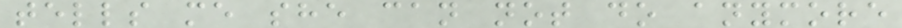tells me she can not do anymore
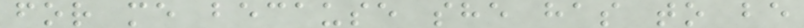for me because she has to be
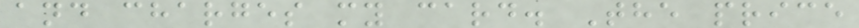and charges my card. The price
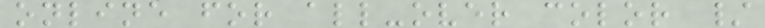online for all-over color /
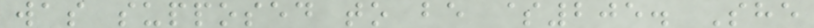was supposed to be $205. She
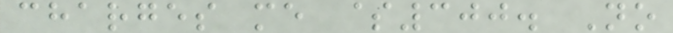charges me $300. No
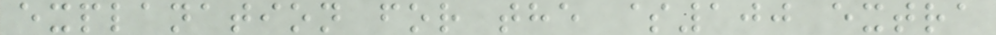explanation for the $100 extra
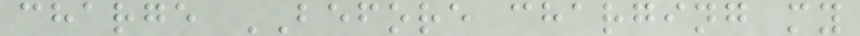charge BEFORE charging my
